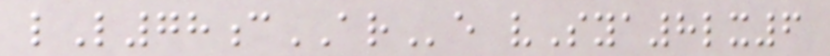lL78cARe vSya8lx6
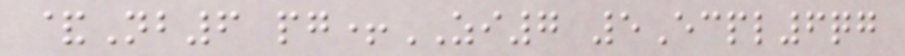&Nb6 pg+ZI7 5Ecpl6qg
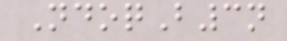NdoqB3n
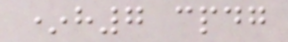*h7 cpdg
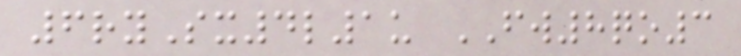6rySx4l1u FW8qo3
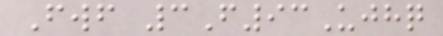Fwf 3F93Ujhq
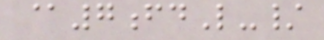@7fdL-/
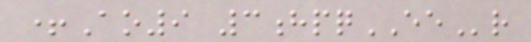+Ao9 3hpqEEr
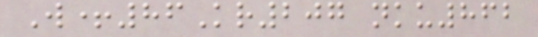W+86Kr207 nku862
